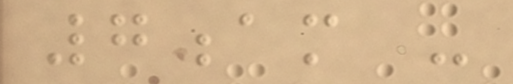7am -
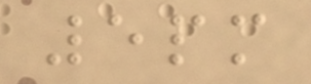5pm
